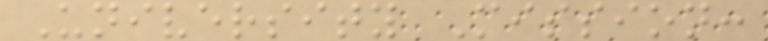University Mission:
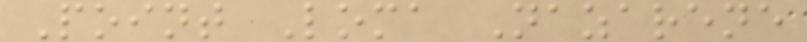Point Loma Nazarene
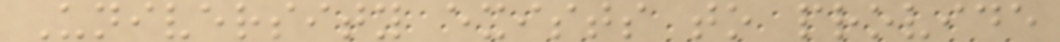University exists to provide
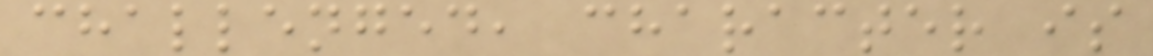challenged, character is
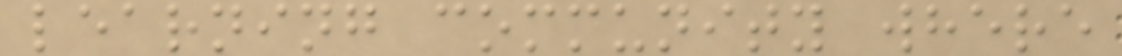learning community where
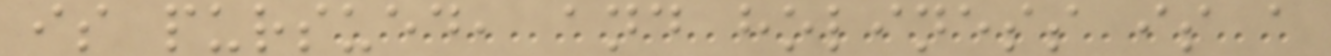is pursued, and holiness is a
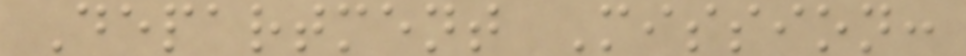Department Mission:
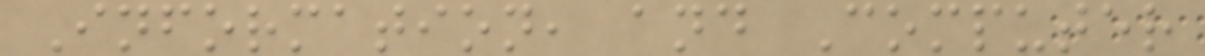Information, and Computer
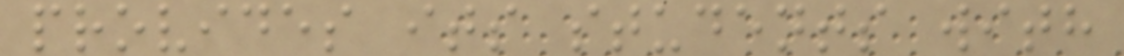provides its students with
